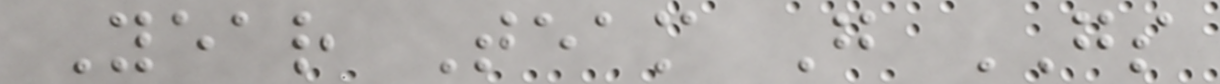Year Team G GS
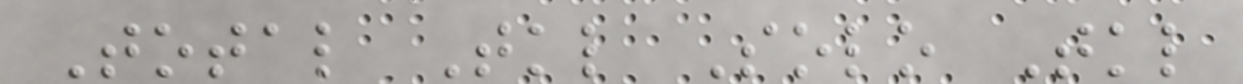Total Tkl Solo Tkl
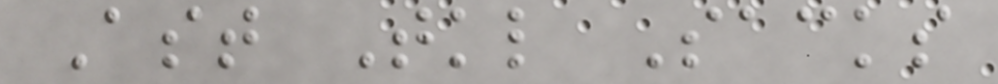Ast Tkl Sacks
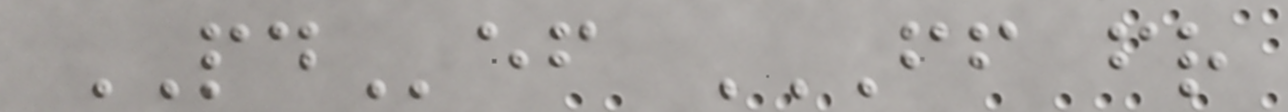PDef FF FR
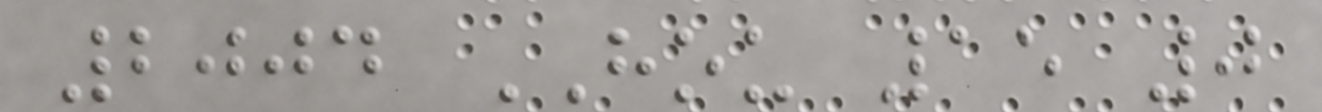2004 HOU 15 0
